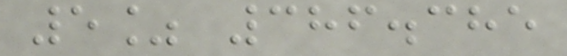5% 386.385
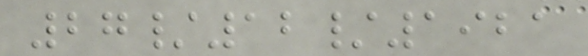27/12/1921
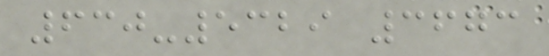630-5329 3673
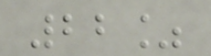22%
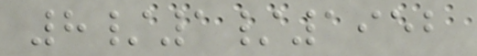8/1/1952
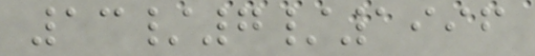13/7/1996
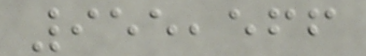955,566
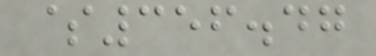$356.47
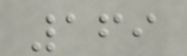169
